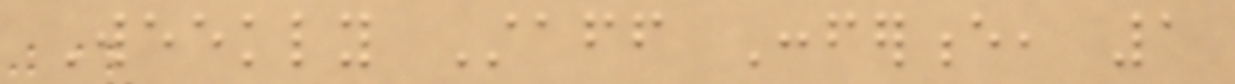Weekly Staff Conference, 1
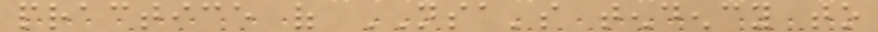practice of NSA's tendency to
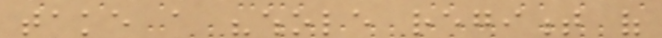take a "whole regiment of
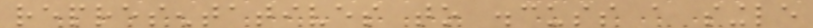representatives to discuss a single
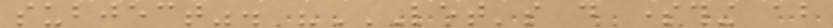subject". "LET'S DO SOMETHING ABOUT
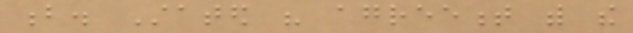b. Stated his agreement with the
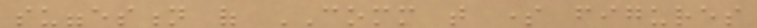suggestion of COMM that some figures
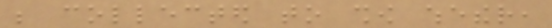be collected to show whether,
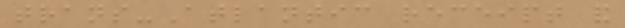trans-Atlantic receipt and
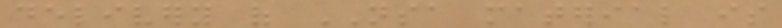delivery of NSA material is
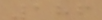186
